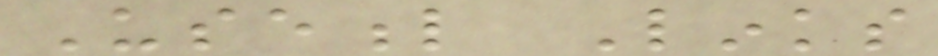Useful Links
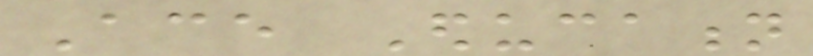Ace Education
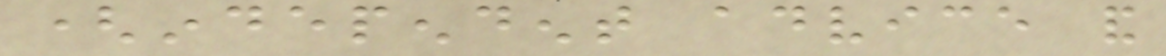(independent advice and
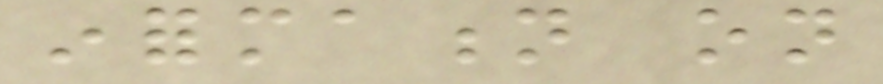information on
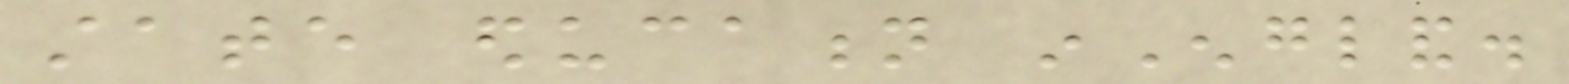state education inEngland.
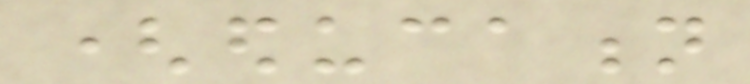(education
